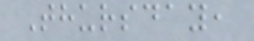Thursday,
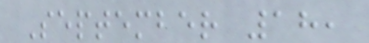September 18,
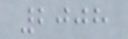2008
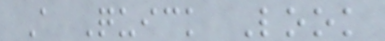A Quick Look
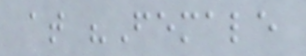at "Female
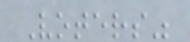Voters"
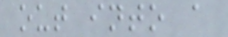out into a
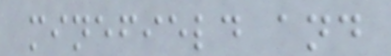minefield and
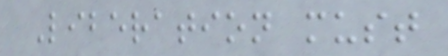Liberation must
